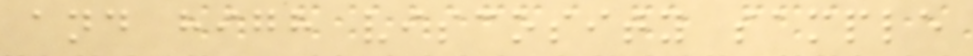and high viscosity sample
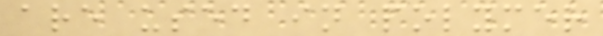are used in polymer
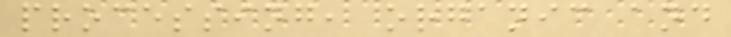processing, organic and
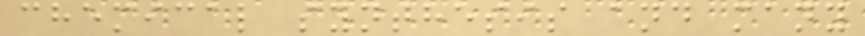chemical synthesis and many
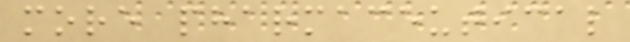more pharmaceutical
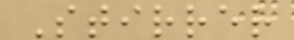Stirrer
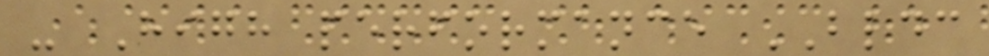- High performance BLDC
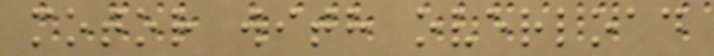motor with overload
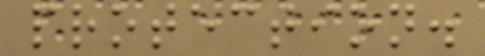protection.
